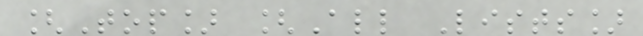[Top] [All Lists]
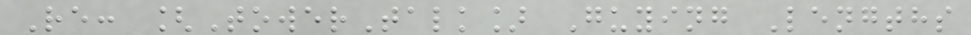Re: [TowerTalk] Guying Lengths
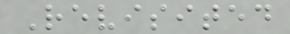Revisited
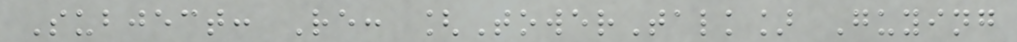Subject: Re: [TowerTalk] Guying
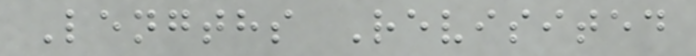Lengths Revisited
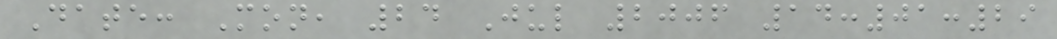Date: Mon, 24 Jul 2006 14:01:29
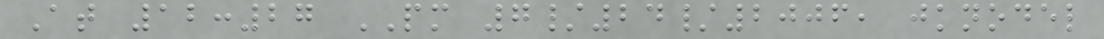At 12:27 PM 7/24/2006, jknodel
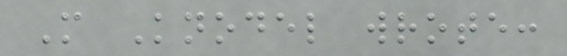M Knodel wrote:
